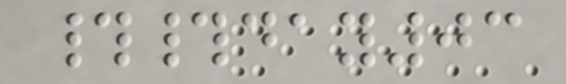##day03
